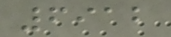6912
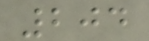204
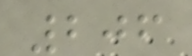206
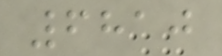6810
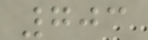703
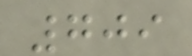709
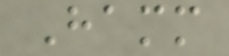Hamm
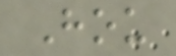Hou
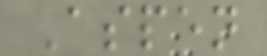Aspen
